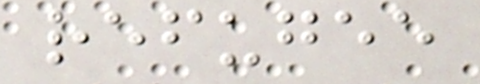refugee
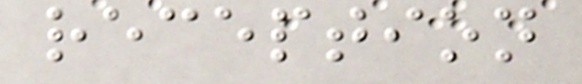reception
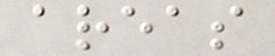areas
